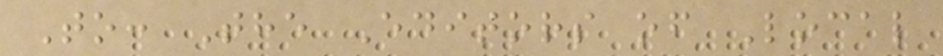To: The Editors of Local
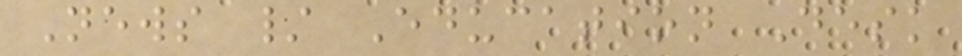News / Education Desk
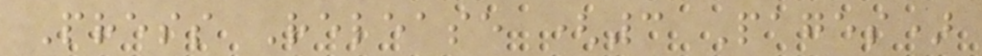Press Release (3 Pages)
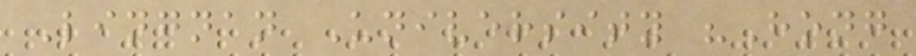Lingnan University "Hong
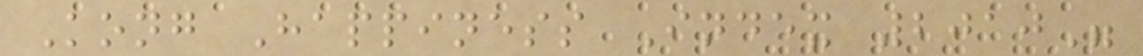Kong Happiness Index 2010"
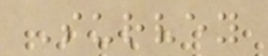Survey
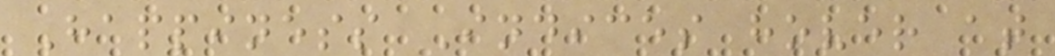Happiness Indices hover at
